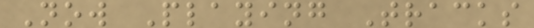Now Playing Tracks
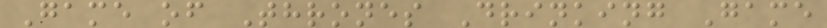Game of Thrones Drinking Game
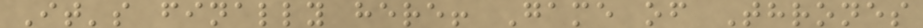It's finally here! Game of Thrones
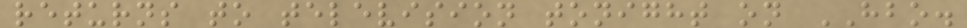returns to television tonight on HBO.
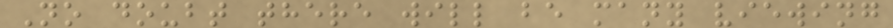No doubt there will be many viewing
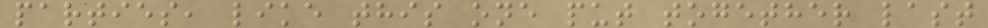parties, like this one put together last
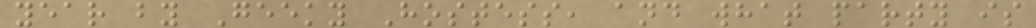year by Geeky Hostess, and what party is
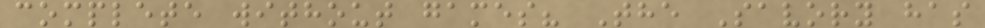complete without games? The Savory has
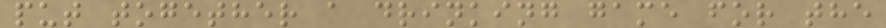put together a drinking game for the
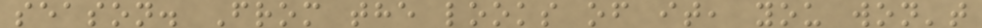season. From the looks of it, you won't
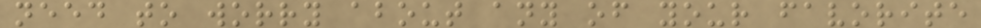need to worry about any of your favorite
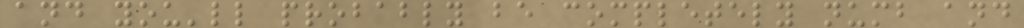and you'll probably be completely numb and
